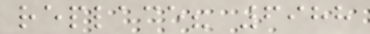replace? 6988
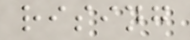rising
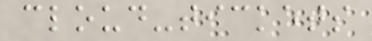cloud-tickets
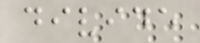divide
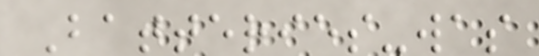Batteries-was
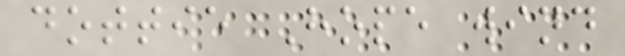dottie Hope wind
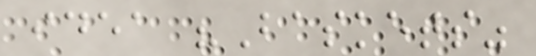idea "Baskets"
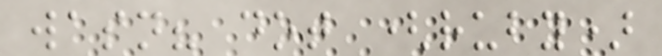wasn? dot (ruby)
